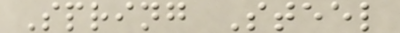Spring Steel
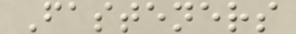Fasteners
